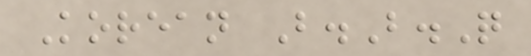Korean B.B.Q
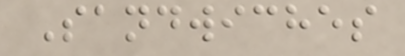Sandwiches
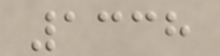1338
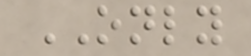ONLY
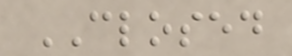CLOSED
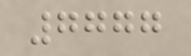7777
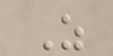Z
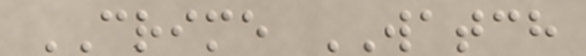CRIME WATCH
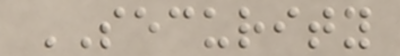SECURITY
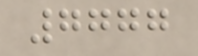7777
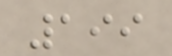199
